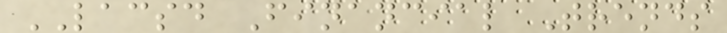LACSD Financial Trends
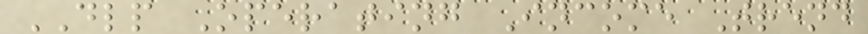DLP Operating Income Trend
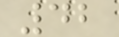42
